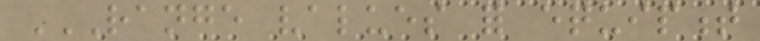RANGE VALUES FOR EQUIPMENT
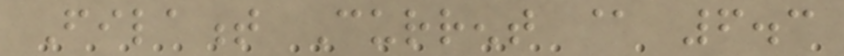Filament Current @ 6.3
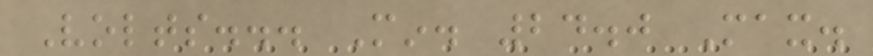Volts... Min. 24.0 Max.
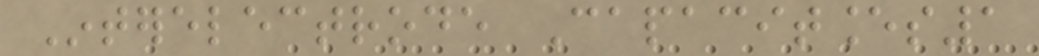Interelectrode Capacitances1
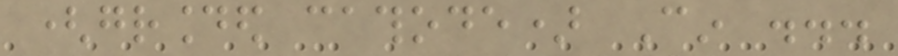(grounded cathode) Cin ...
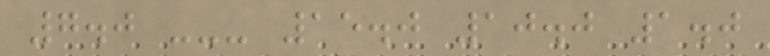7.0 --- 15.0 10.0 1.0
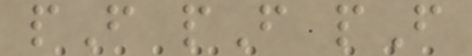pF pF pF
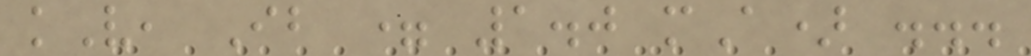kV, Ib = 1.0 mA) ...
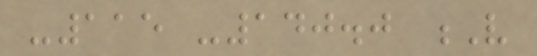-115 -140.0 V
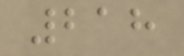218
